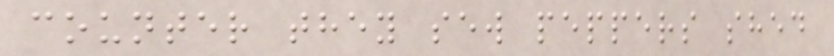counter they sew peppers shed
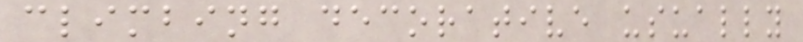climbing decorative usually
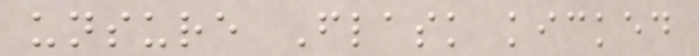unsure Flask kicked
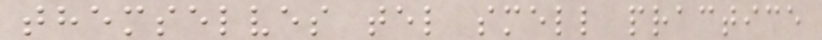themselves tel smell practice
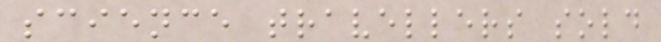science travellers sold
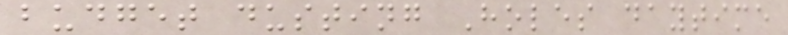budget dusting Holes daytime
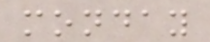monday
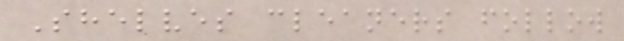Shelves cleaners follow
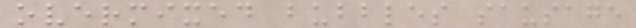overmixed bubbles sausage
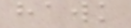hawk
